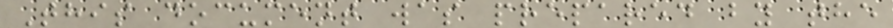This document was prepared by the
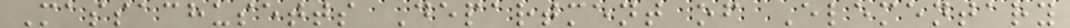Massachusetts Department of Elementary
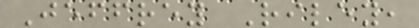Jeffrey Riley,
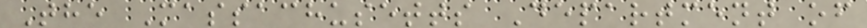The Massachusetts Department of
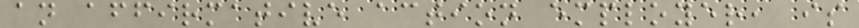an affirmative action employer, is
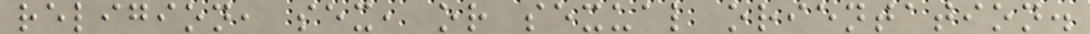religion, sex, or sexual orientation.
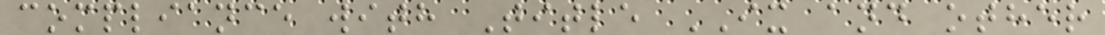compliance with Title IX and other
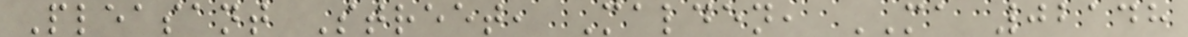Pleasant Street, Malden, MA 02148
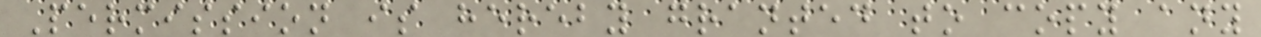Permission is hereby granted to copy any
